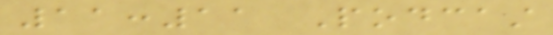11:11 Podcast
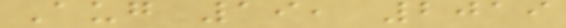Aug 19, 2019
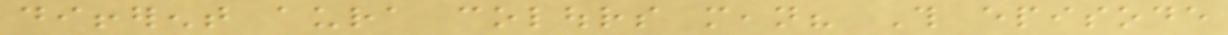different aura colours mean? This episode
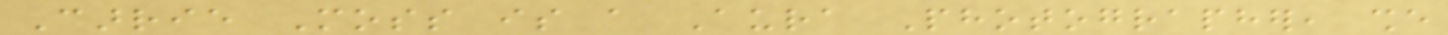Carrie Moss is a Aura Photographer, she
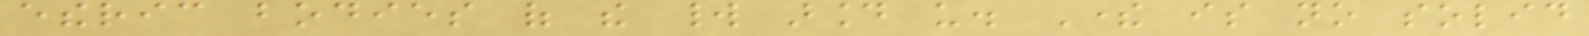etheric bodies of the world around us. There is no solid
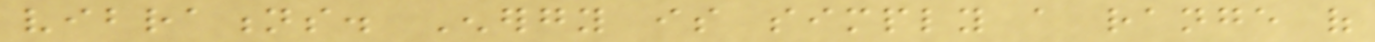vibrations. Energy is simply a range of
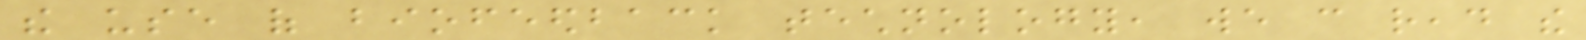the use of biofeedback technology, we can read the
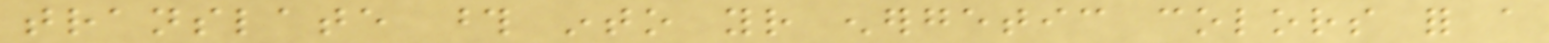translate those into your energetic colors for a
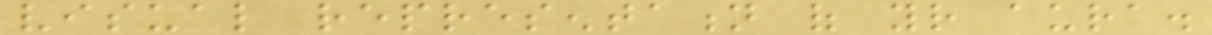visual representation of your aura.
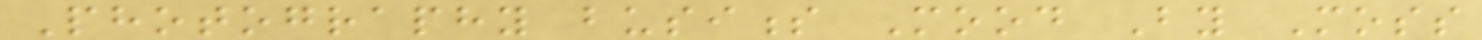Photography business Mood By Moss
